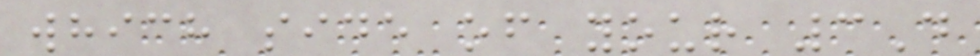which side of your 3D
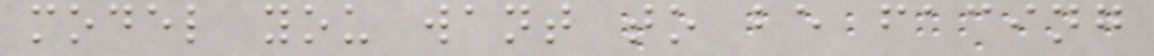model you want to be facing
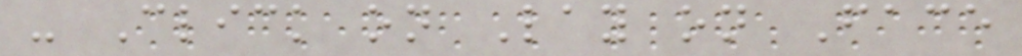- Click on Lay on Face
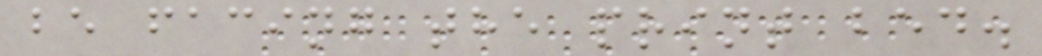be facing the print bed.
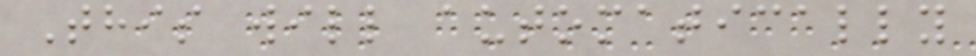This will automatically
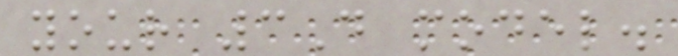your 3D model.
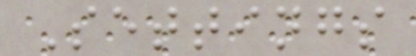Settings
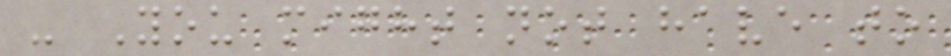- You might not have to
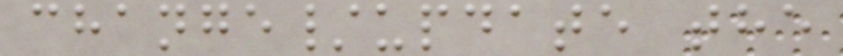change/update the
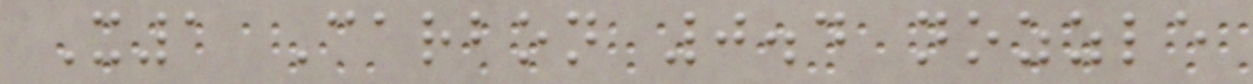X1 Carbon 0.4 nozzle
